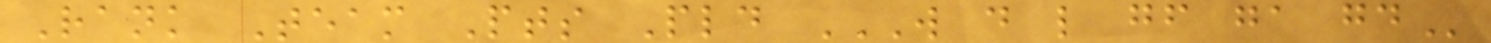Rank Team Pts Pld W D L GF GA GD
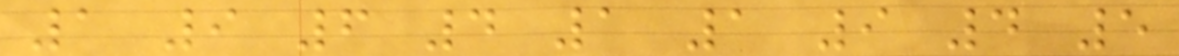1 9 6 4 1 1 9 4 5
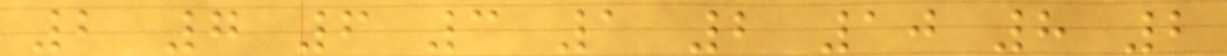2 7 6 3 1 2 10 8 2
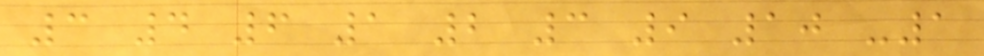3 4 6 1 2 3 9 10 -1
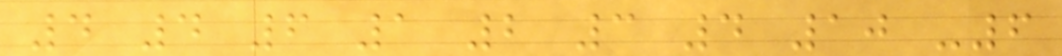4 4 6 1 2 3 4 10 -6
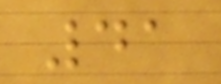41
